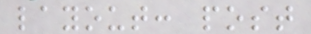layout: post
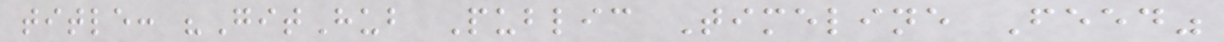title: "GitHub Public Timeline Feed"
